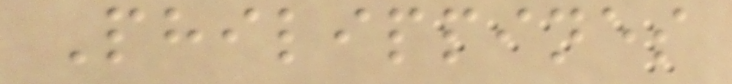Philippines
